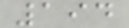194
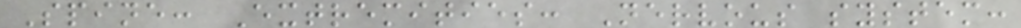Spine: Extremities: Nervous system:
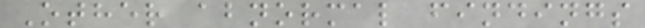Other abnormal findings
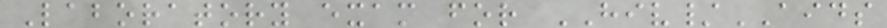Laboratory exam for HIV/AIDS
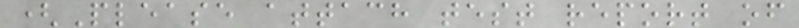(Please attach test report of
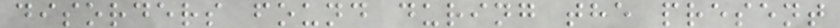disorders found during the present
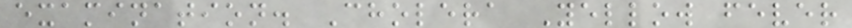examination. Cholera Yellow fever
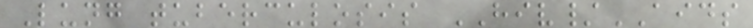Lung tuberculosis HIV/AIDS
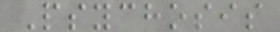Psychosis
